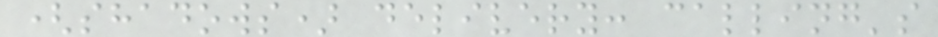(shadows) delivery: calling's
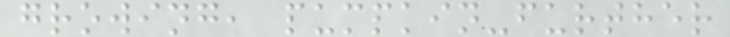growing, pumpkin-further
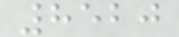8520
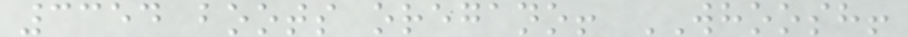3354 boots oregano! WHOOSH!
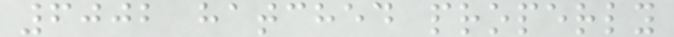6002 hatched properly
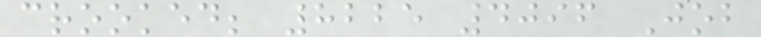crooked; 8225 4096 Job
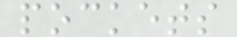pockets
